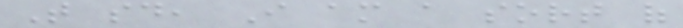That said, I am a sort of
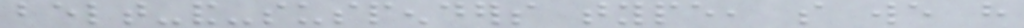belt-and-suspenders type, so we have
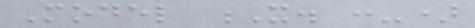Model X. :-)
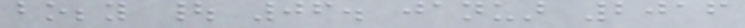bobby | 06. januar 2016
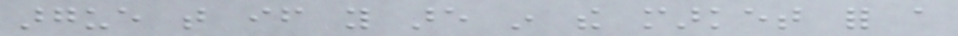argue that if you are in the market for a
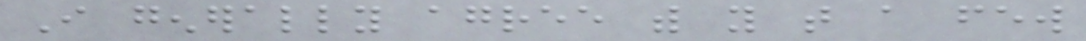I generally agree with you that a few
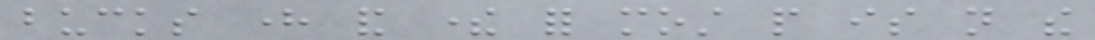bucks here and there for most people is not the
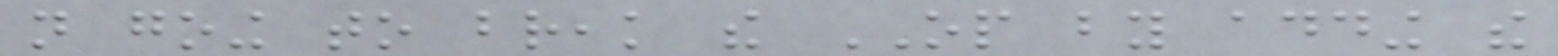not going to break the OP by adding the
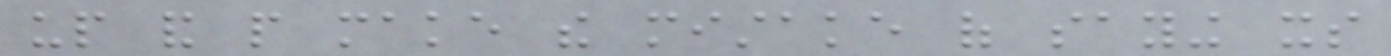up and people make the mistake of saying its
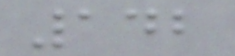142
